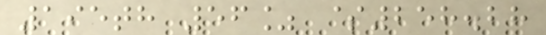195th 56% $258.28
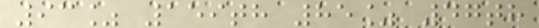93% 159th 85% 47th
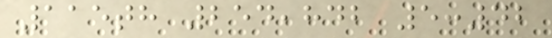115th 254,842 5:42
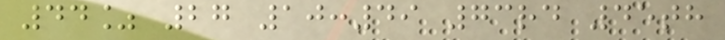44% 27 10:49 73rd 45th
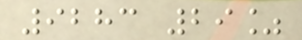9283 29%
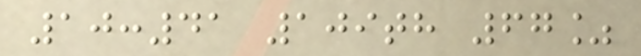10:41 109th 67%
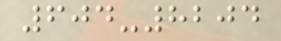604-8204
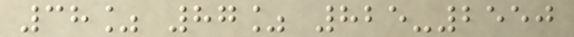38% 87% 825-2550
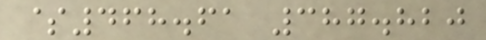$468.61 387.820
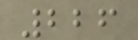226
